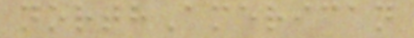northAmerican
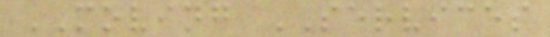MOVING SERVICES
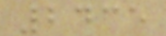2435
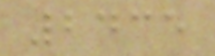2435
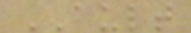AULT
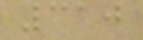310
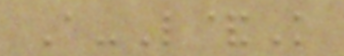A-L&K
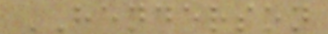HENDERSON
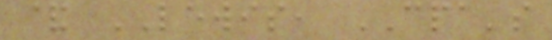& LEWIS, CPA's
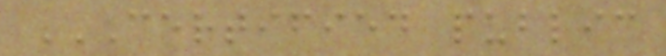CERTIFIED PUBLIC
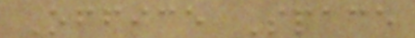Office Space
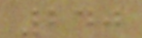240
